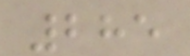285
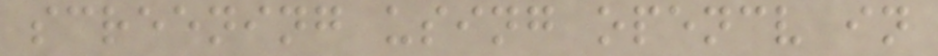screening using opencv in
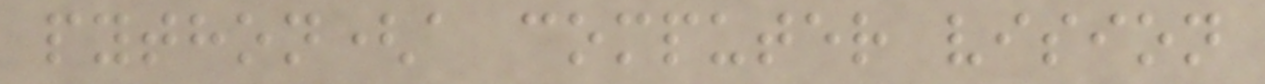python(a computer vision
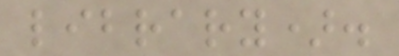library).
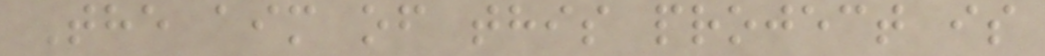The aim of this project is
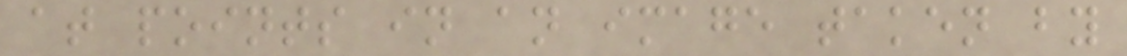at points in an image taken by
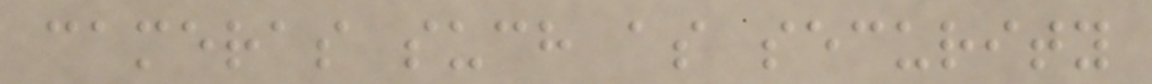cameras such as security
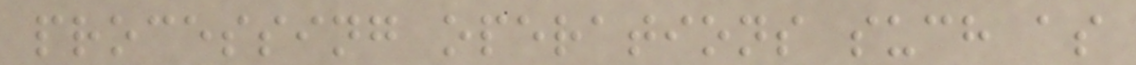processing operations such as
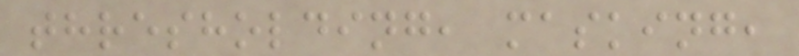thresholding, masking,
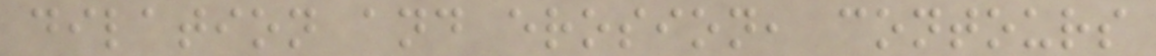dilation and erosion, contours
